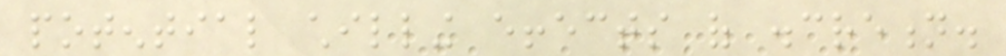potential chilling effects of discretion.
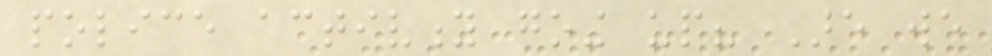police activity going up? Are we
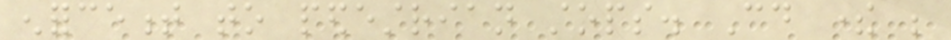enforcement to pedestrian stops. Could there be
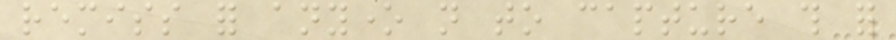remiss for anyone not to capture this for
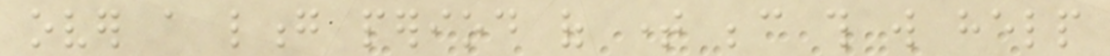over a long period of time because this will help
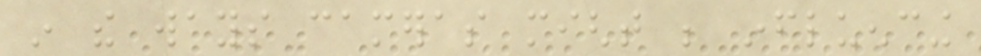in the ways cameras might be influencing
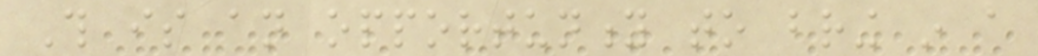This is an opportunity to bring in a
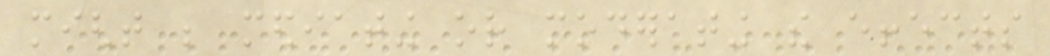might be mediating or moderating the effects
